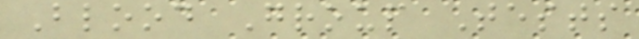Blood Group Tests
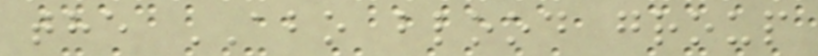the ABO blood group
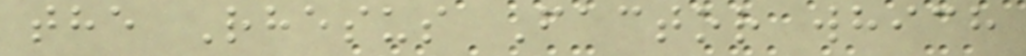the Rhesus Factor which
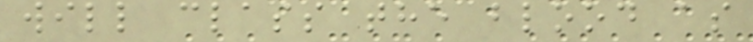will class the blood as
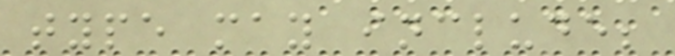type may include;
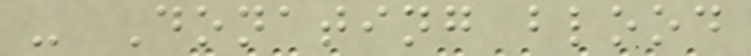- Donating blood
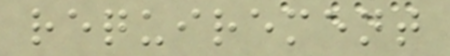requirement
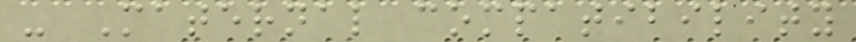- Maternal compatibility
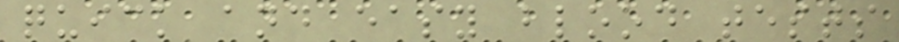quick and easy blood tests
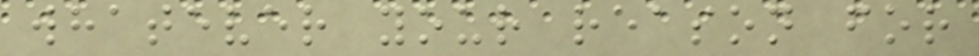whatever your reason for
